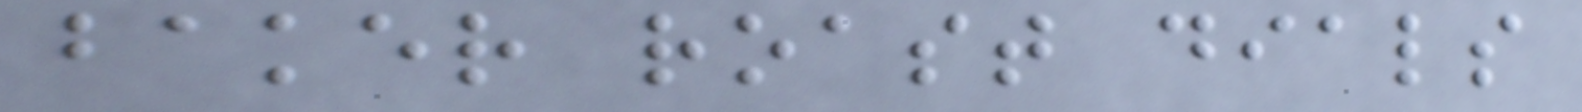baker roast dials
